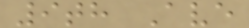9th Ave
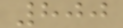800
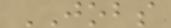JOBS
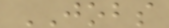JOBS
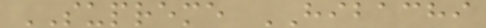SUPREME HIBACHI
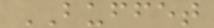BUFFET
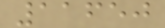11650
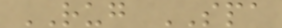RUG SPA
